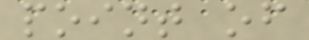point of
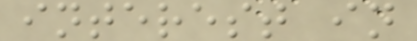interest in
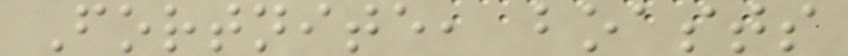Fortnite, boasts
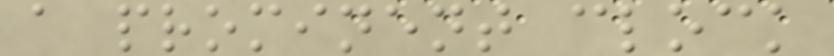a prominent clock
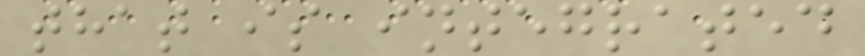that is integrated
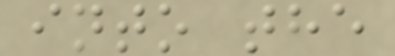into the
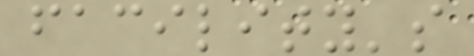facility's
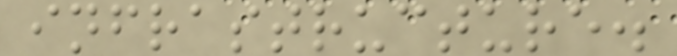infrastructure.
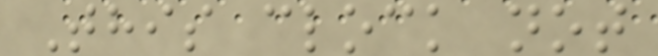This clock not
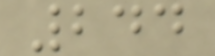244
